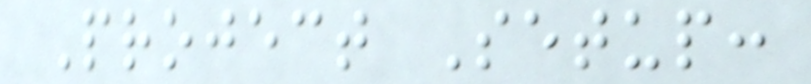Project Setup:
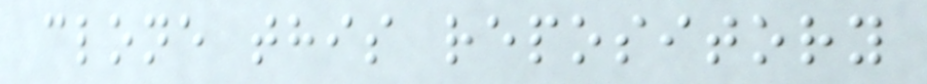clone this repository
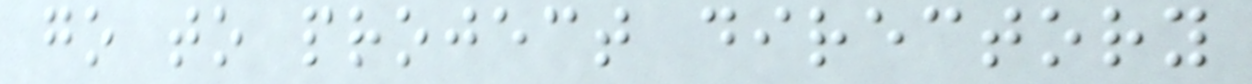go to project directory
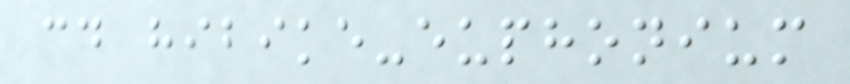cd hibike-euphonium
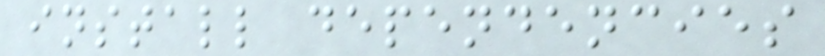install dependencies
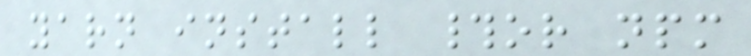yarn install #or npm
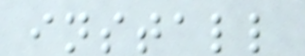install
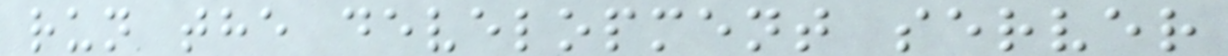run the development server
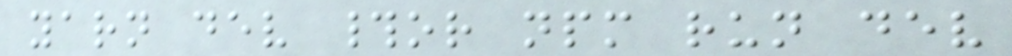yarn dev #or npm run dev
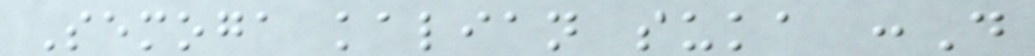Semoga kalian suka :D
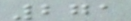271
